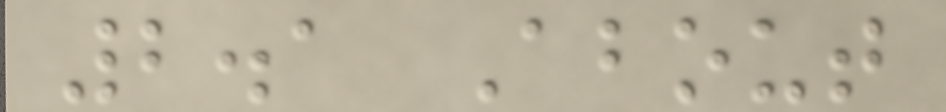2.1 About
